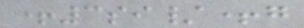+3si/+g
